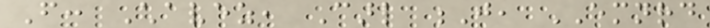From: Chavez, Carl J, EMNRD
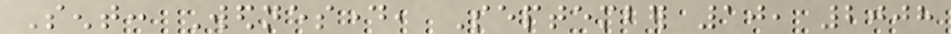Sent: Wednesday, September 10, 2008
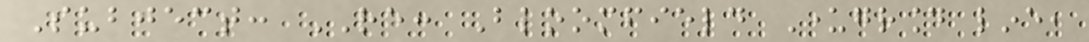Subject: RE: Bloomfield Underground line,
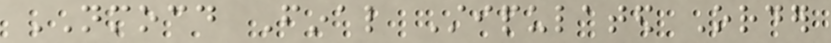NMOCD Final Stipulated Order
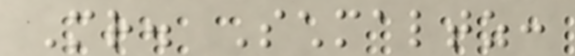Mr. Schmaltz:
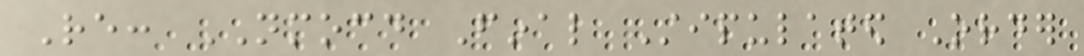Re: NMOCD Final Stipulated Order
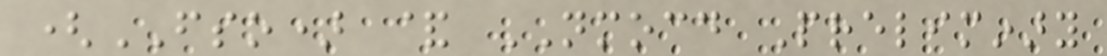(FSO) & NMOCD Preliminary
